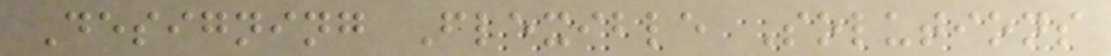Designing Flexible Solutions
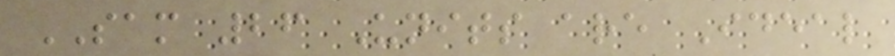SAM 26 Units are Ideal
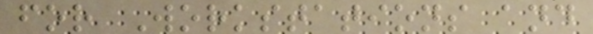for Workstations and
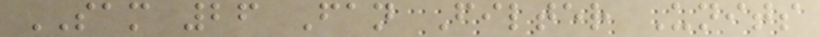SAM 26 Fan Filter Units
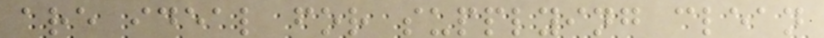are ideal for supplying clean
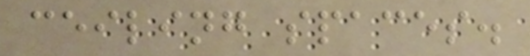ceiling spaces.
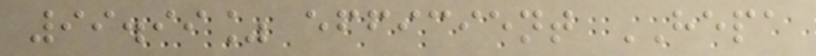99.99% efficient HEPA
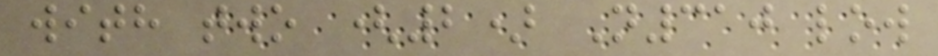with two (2) N310 low
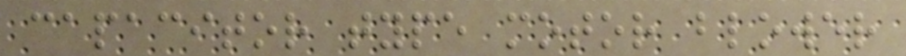capacitor type motor blower
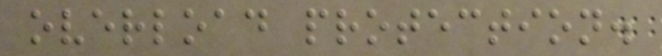overload protection.
